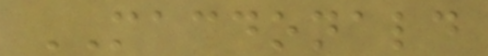MACDONALD
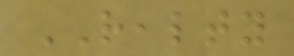REALTY
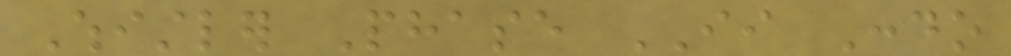Whistler Phase II Condo
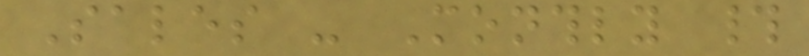Sales - Monthly #
